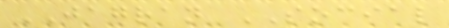JAGRAN SOCIAL
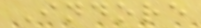Indore
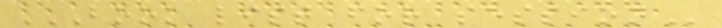BOOK LIST FOR SESSION
